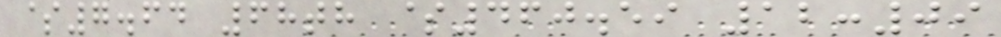$7.64 68th $460.59 12:09
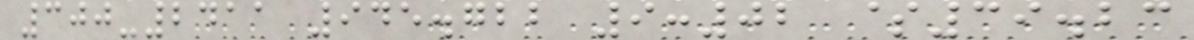300-2411 945.722 9:02 $39.23
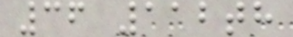36 112th
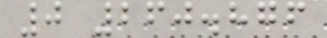0 260.876
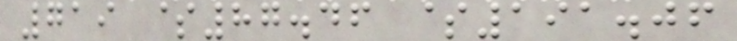719 $87.46 $191.06
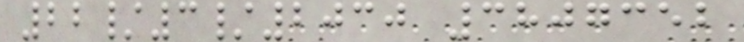22/3/2030 3807352
